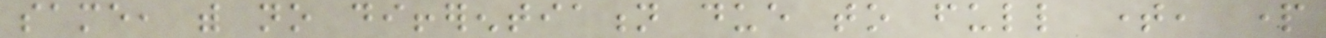same, with no differentiation due to full time, part
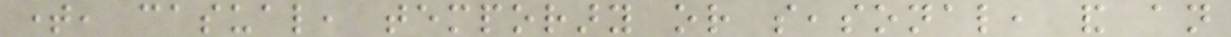time, casual, temporary or seasonal, and an
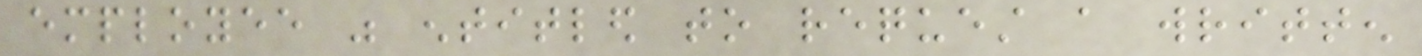employee was entitled to request a written
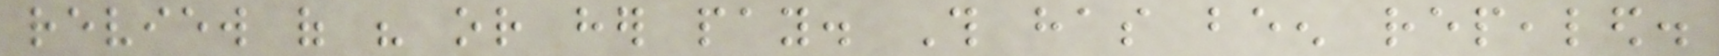review of his or her pay. This has been repealed.
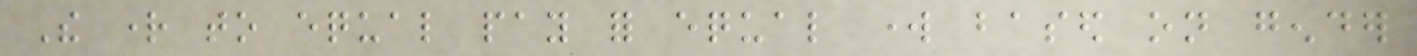The right to equal pay for equal work based on gender
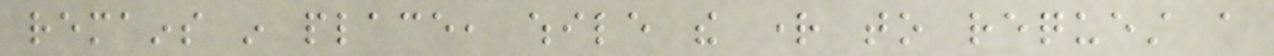remains in place, while the right to request a
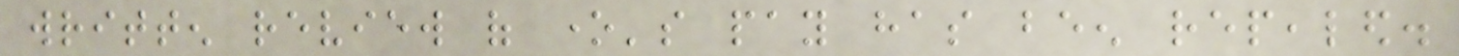written review of one's pay has been repealed.
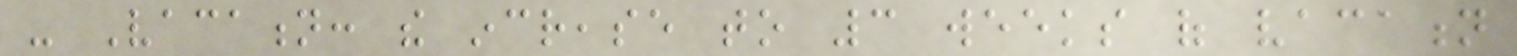- Vacation: the increase to 3 weeks of vacation
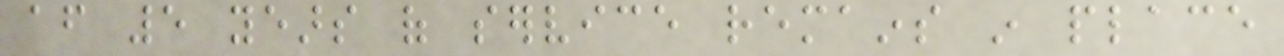after 5 years of service remains in place
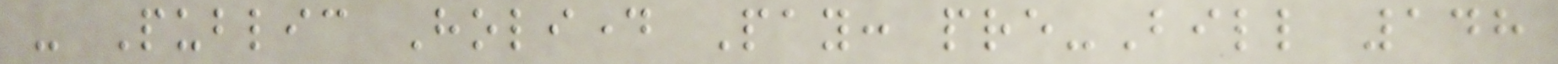- Public Holiday Pay: pre-Bill 148
